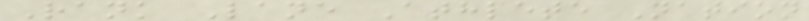Rank Lane Athlete Nation
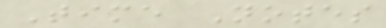Time Notes
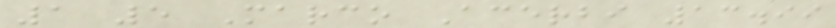1 5 Marco Acerbi 13.99
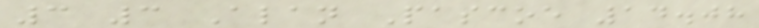3 3 Alan Pascoe 14.08
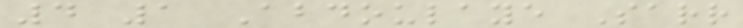4 1 Abdoulaye Sarr
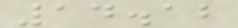14.12
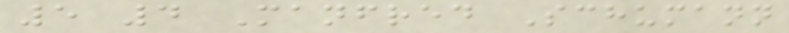5 4 Manfred Schumann
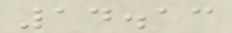14.13
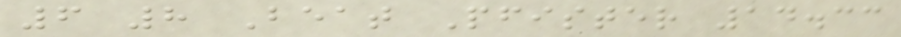6 8 Beat Pfister 14.33
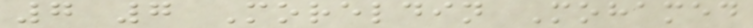7 7 Moreldin Mohamed
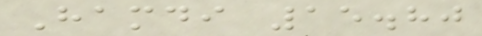Hamdi 15.80
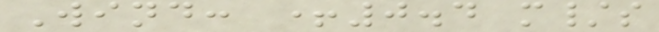Wind: +0.4 m/s
